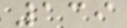139
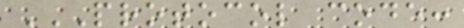PROTOCOL CODE:
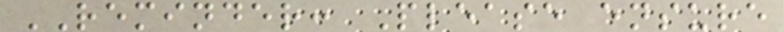REMINDER: Please ensure
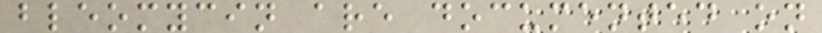bleomycin are documented on
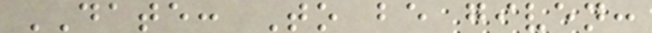DATE: To be given:
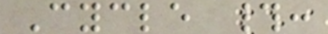Cycle #:
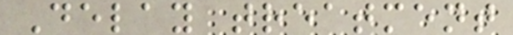Delay treatment
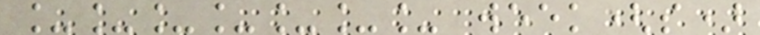_______ week(s)
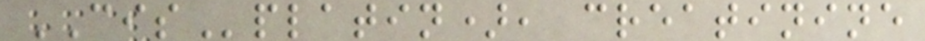CISplatin), creatinine
